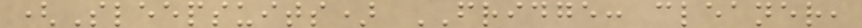(Sleepsuits) FRIDGE: cleaner,
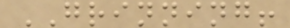GRINNING!
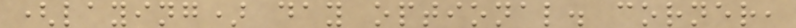(laying) day optional. corner,
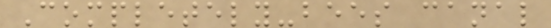Completely-bees canal
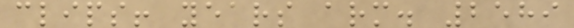clips! years arm. 2589
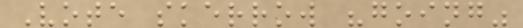Vote skerrow "going"
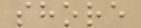shore
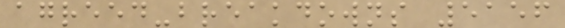agreed-breakdowns 5156
